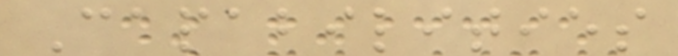Capabilities
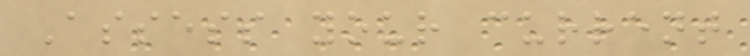Assess your current
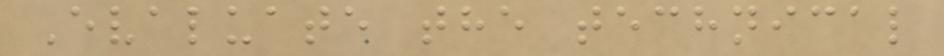Evaluate the technical
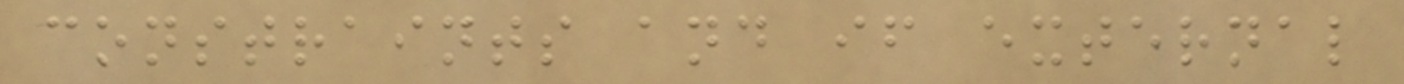constraints and if external
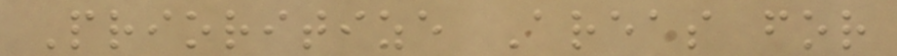Prioritize Areas for
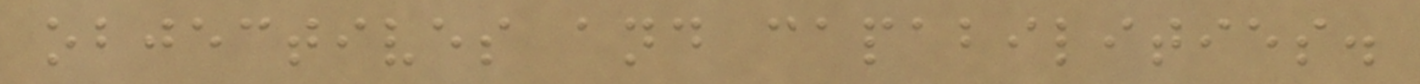objectives and capabilities.
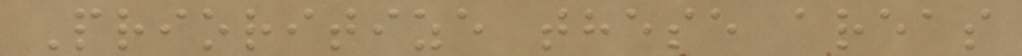Prioritize these areas
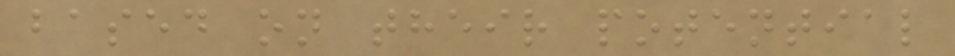based on their potential
